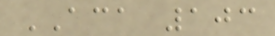ACA 103
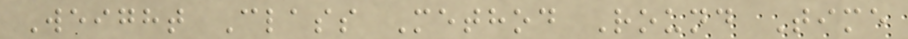Weight Class Method Round Time
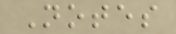Notes
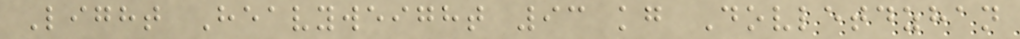Light Heavyweight 93 kg Dovletdzhan
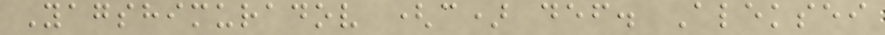Yagshimuradov (c) def. Aleksei
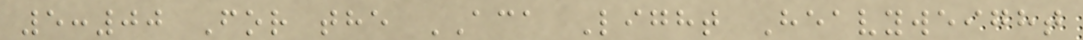5:00 For the ACA Light Heavyweight
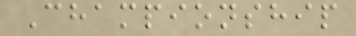Championship
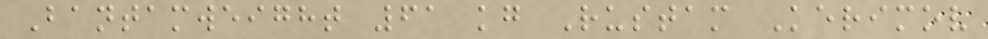Bantamweight 61 kg Rustam Kerimov
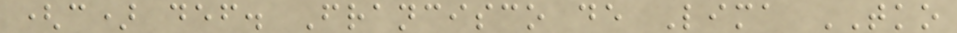(c) def. Francisco de Lima TKO
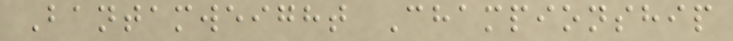Bantamweight Championship
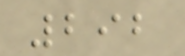292
